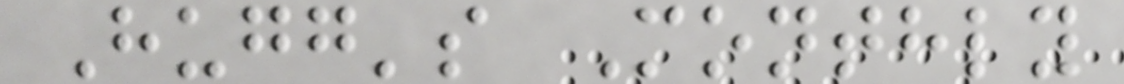Hugg's Monthly
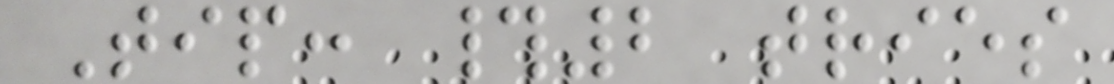Tip: #2 tries
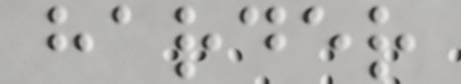harder
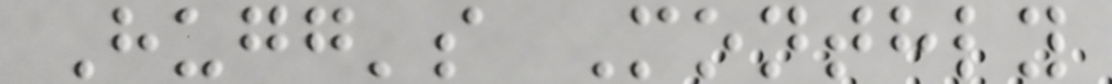Hugg's Monthly
